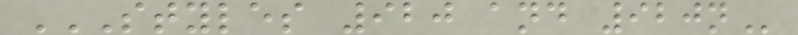STYLES 920 AND 920N
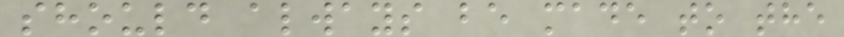should always be made to the
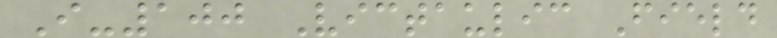I-100 Victaulic Field
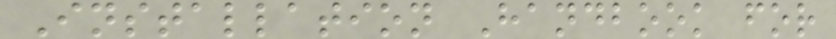Installation Handbook for
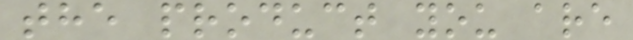the product you are
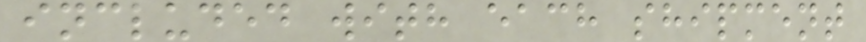included with each shipment
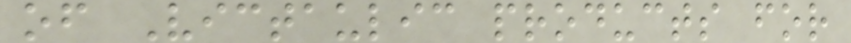of Victaulic products for
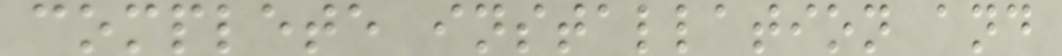complete installation and
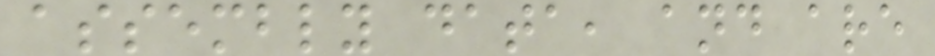assembly data, and are
